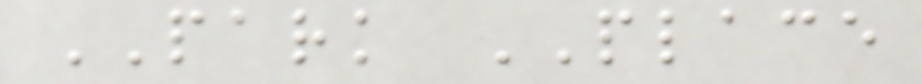PARK PLACE
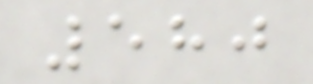580
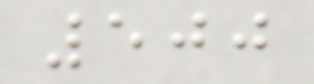500
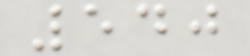540
